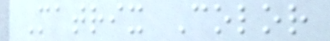Matrix Color
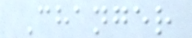Changer
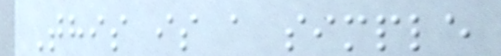This is a simple
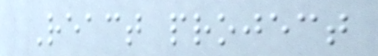React project
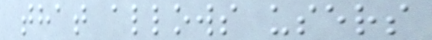that allows users
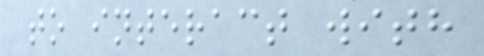to interact with
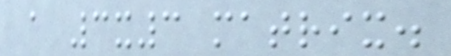a 3x3 matrix.
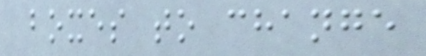boxes to change
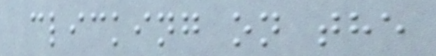clicking on the
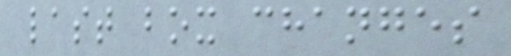last box changes
